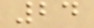24
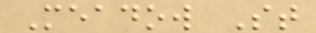Meadow St
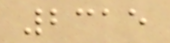2315
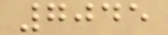7045
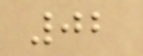02
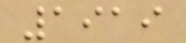1919
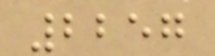2257
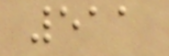511
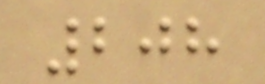208
